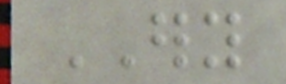ERY
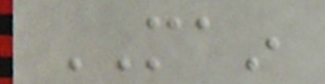MAIN
